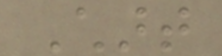Chart
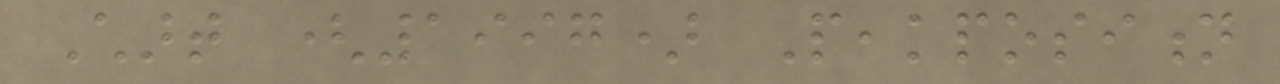Chart (1997) Peakposition
